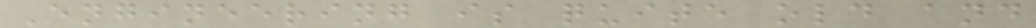Engineering is quite old and
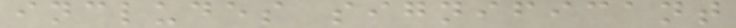includes significant
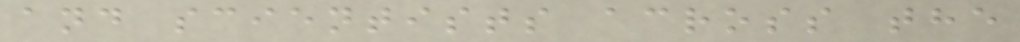and scientists across the
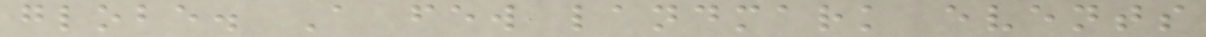globe. A few landmark events
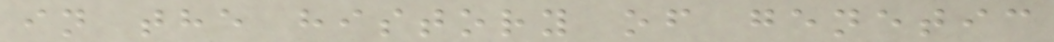in the history of genetic
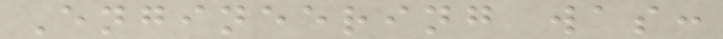Engineering was:
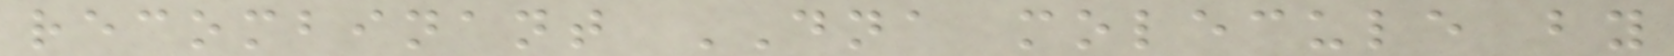recombinant DNA molecule by
